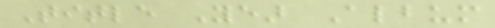Title Year Album
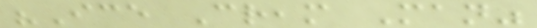"Ice Cream Man"
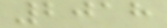2018
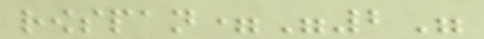rowspan="2"
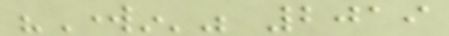"Workin'" 2019
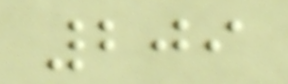209
